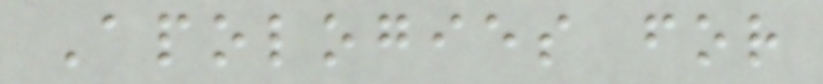Apologies for
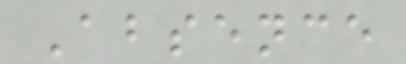Absence
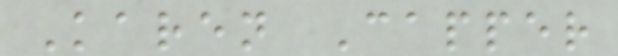Karen Capper
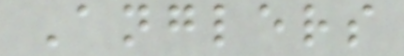Anglers
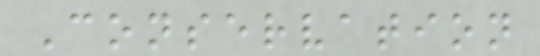Conservation
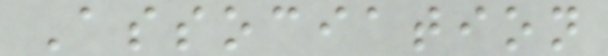Association
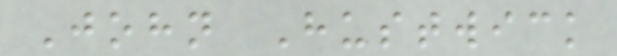John Hustwick
